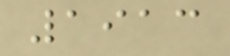1913
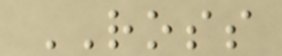ROSS
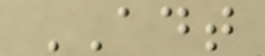ADT
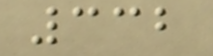332
